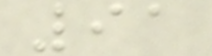91
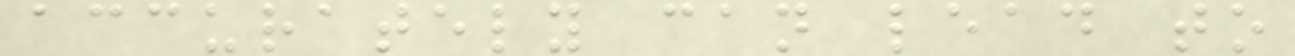accurately can lead to
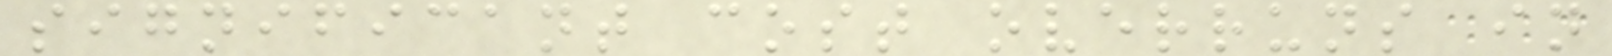significant cost overruns in
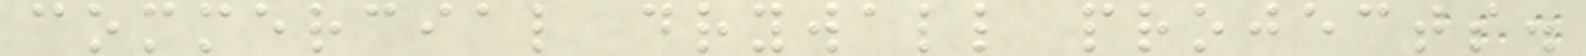commercial drywall projects.
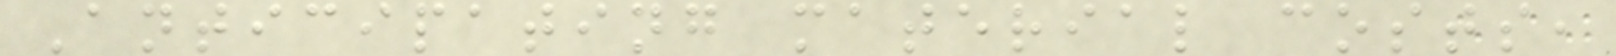Anticipating material costs,
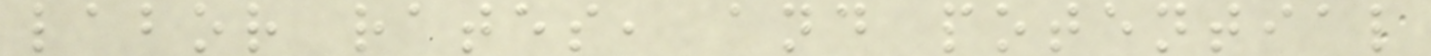labor rates, and potential
